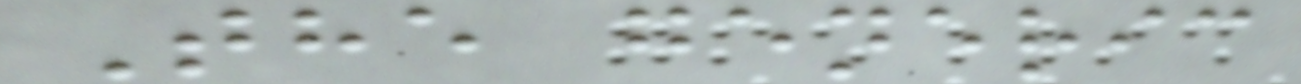The generic
